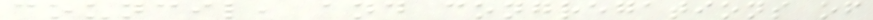council, and congregations of
